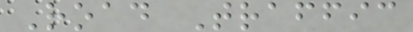Road Traffic
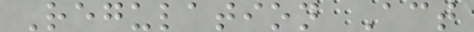Regulation Act
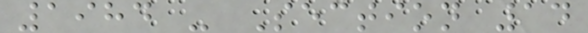1984 - Section 14
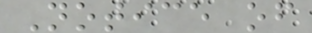Notice of
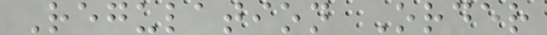Regulation Order
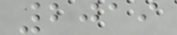2019
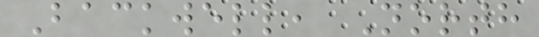Backwell, North
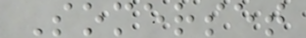Somerset
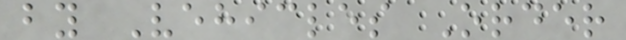by Vehicles Order
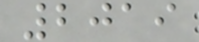2019
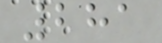281
